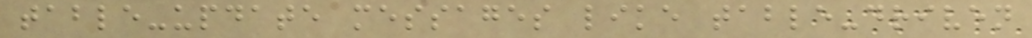table-update messages like table-driven
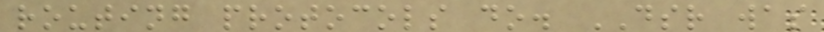routing protocols do. DSR was
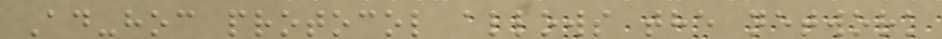Ad-hoc protocol allows the network
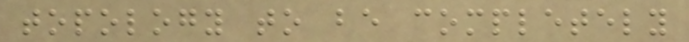topology to be completely
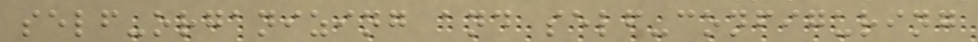self-organizing and self-configuring
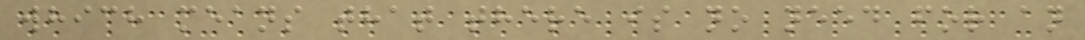which means that there is no need for an
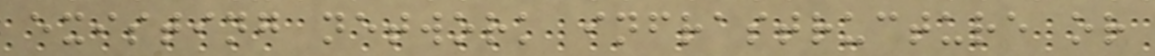existing network infrastructure or
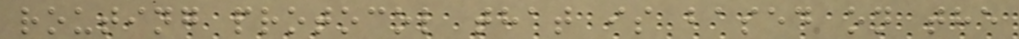routing protocol that is based on the
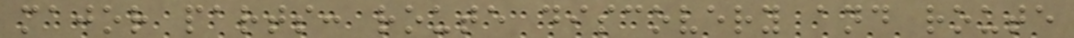major parts: route discovery and route
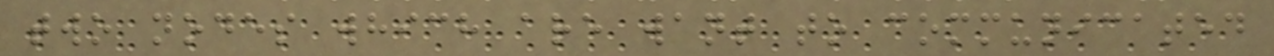two nodes which are want to communicated
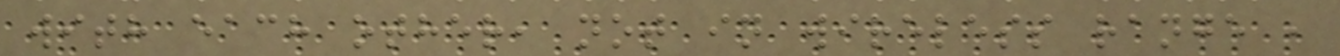with each other, not in wireless range ,
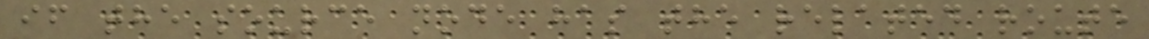if the source node has the related route
